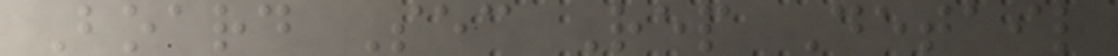Board Sec Rep Detail
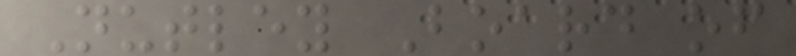Nutley Board of
